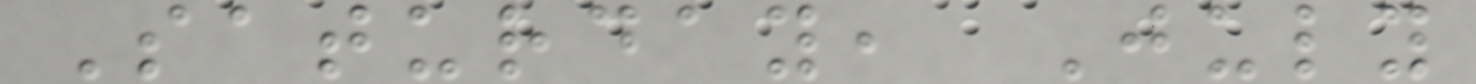Saturday, July
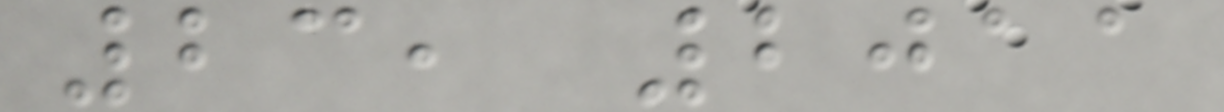23, 2011
